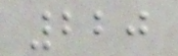220
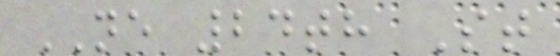NE 24th St
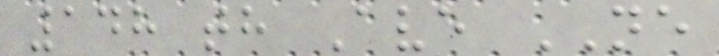148 th Ave NE
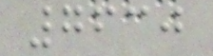7630
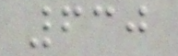630
